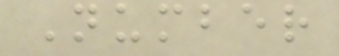Number
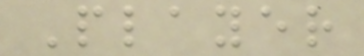Player
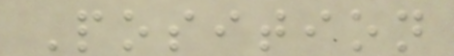Position
